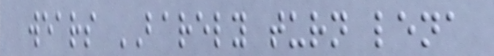wears BARELY turn lena
